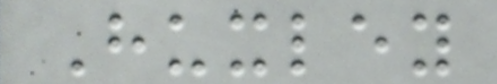Huxley
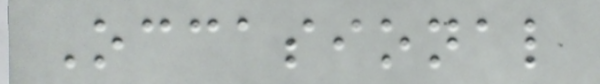Occasional
